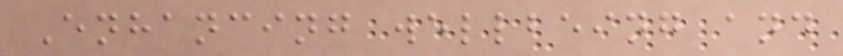Enhancing wellbeing and
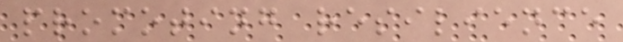promoting resilience
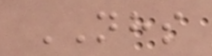NHS
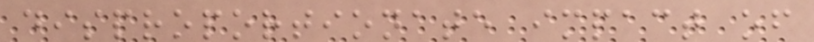disproportionate impact of
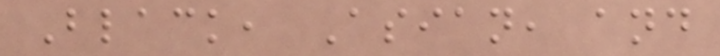Black, Asian, and
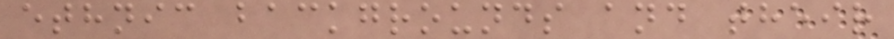ethnic backgrounds and their
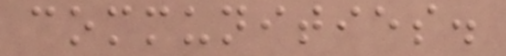communities.
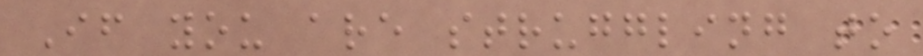If you are struggling to
